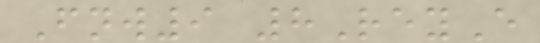Fnw9 8ReyE
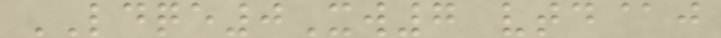LDQE0Xw7 vtd@j
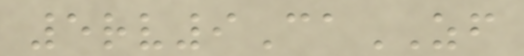5rv9CaZF
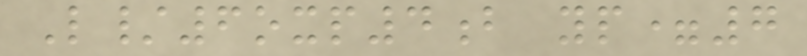L/6oxp4b yp=7
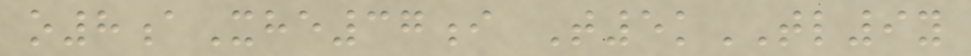o8aXhe37i T5kTL9y
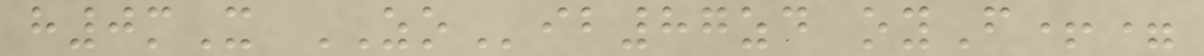h0mX ZOib87zd oyF+=
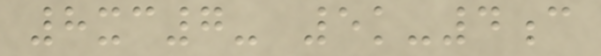8xc7- 5k-4c
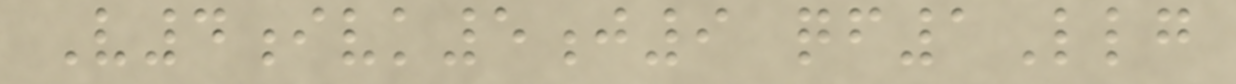V4ivk5j9 qf1Llg
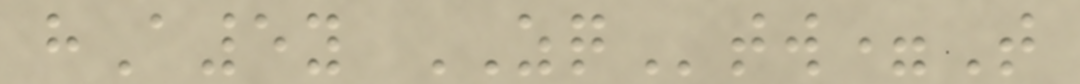hA5y ZQtw=T
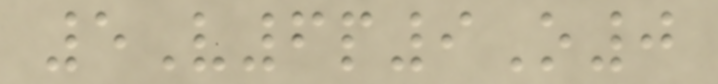5V6p9O0
